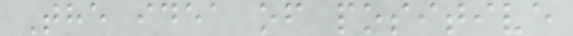The idea of positive
